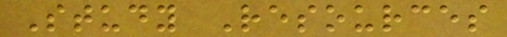Study Resources
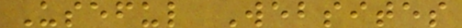Useful Websites
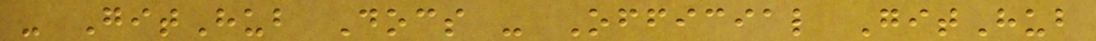- GitHub Docs - Official GitHub
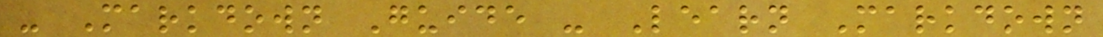- Markdown Guide - Learn Markdown
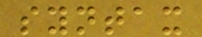syntax
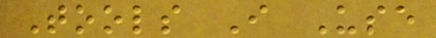Tools I Use
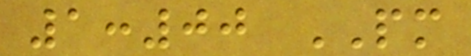1:00 PM
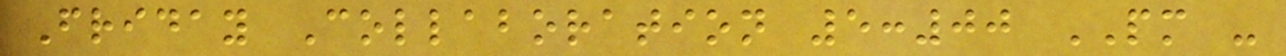Friday Collaboration 5:00 PM -
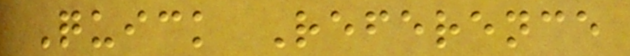Quick Reference
